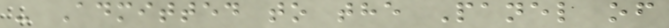- Admitted to the Panel of
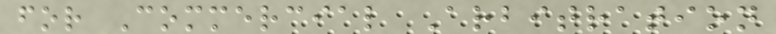for Commercial Arbitration
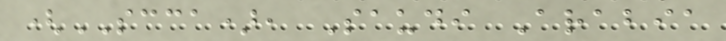(SCCA), Saudi Arabia
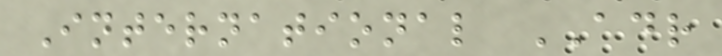International ADR
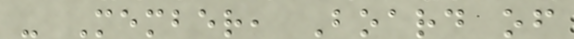- Member, Board of
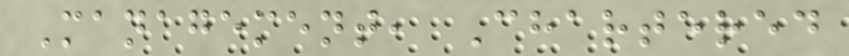Management, Chartered
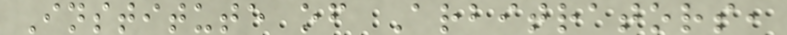Institute of Arbitrators,
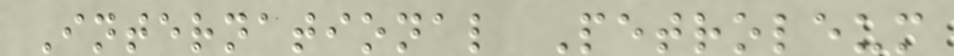International Petroleum
